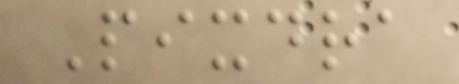Pixdra
